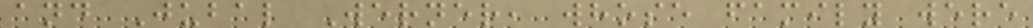and Jubal Werner, whose family were
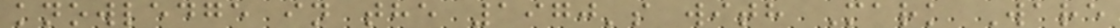knowledge in the 1970's with Mark Ware
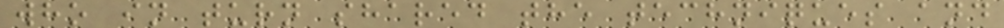who in turn shared the techniques and
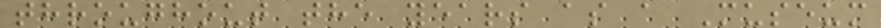throughout the years as a Museum
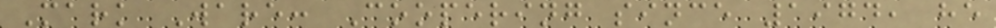Mark Ware: Coopering since 1974, he
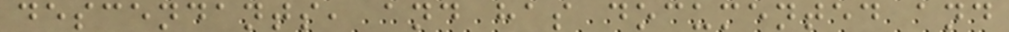descendants, and has documented and
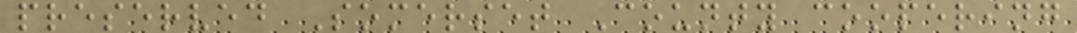preserved Somerset County coopering
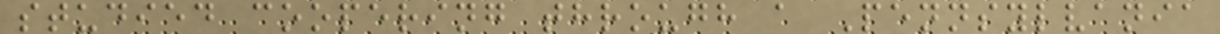studied coopering through a Pennsylvania
